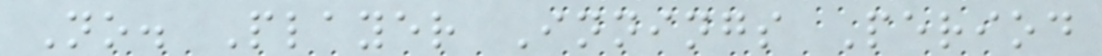No. Player Innings Period
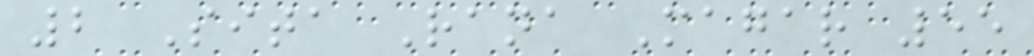2 Sita Rana Magar 55
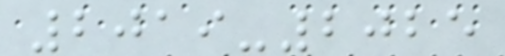2019-2025
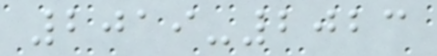2019-2023
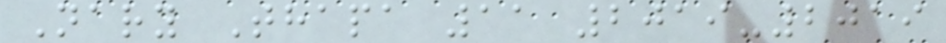Nary Thapa 11 2019-2019
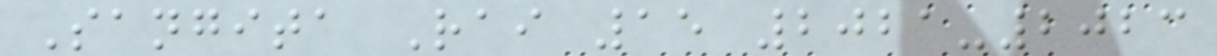Sangita Rai 15 2021-2023
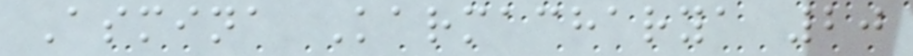Asmina Karmacharya 20
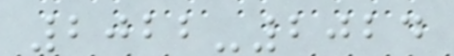2022-2024
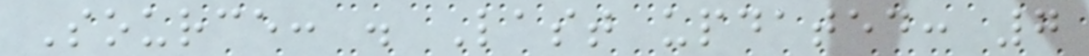Source: . Last updated: 7
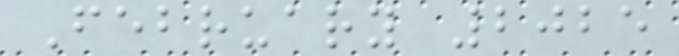February 2025
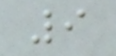9
